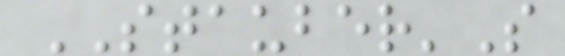STAUBER'S
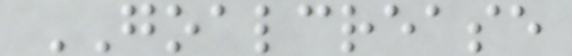GOALCREASE
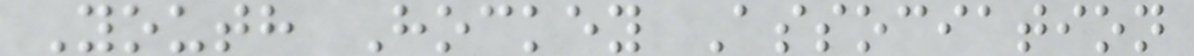Youth Hockey Association
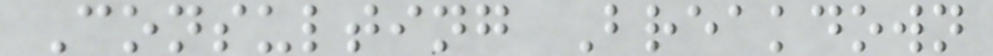Consulting Breakdown
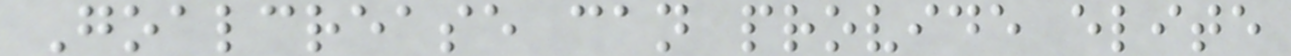Goalcrease can provide elite
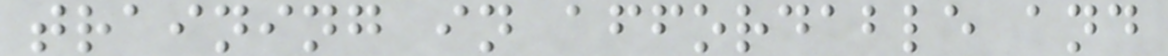training in affordable and
